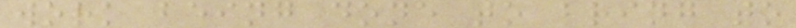work being done to bring to
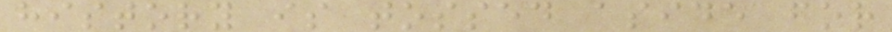history is tossed aside for
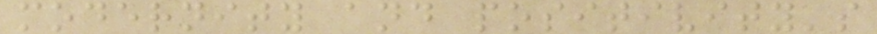modernity and positivity's
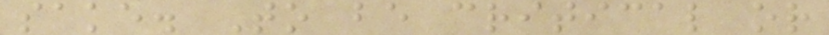sake. To be critical or
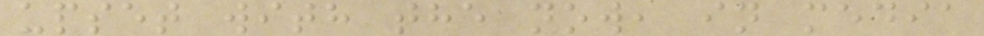upset with the now, in media
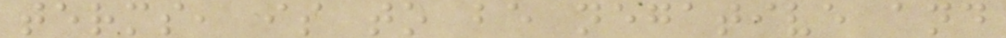terms, is to be negative and
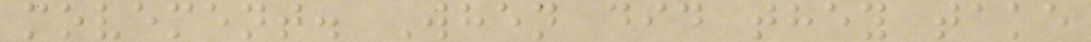movement. When did they take
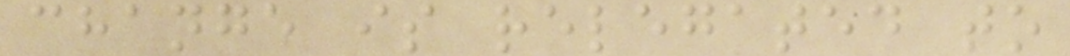change is relegated to
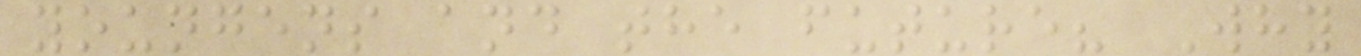youngens and the future? Why
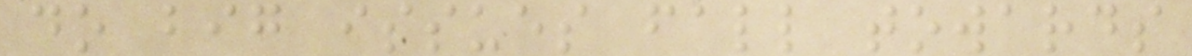do big issues fall towards
